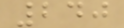240
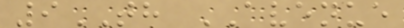9TH AVENUE
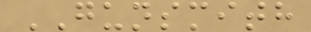GUNSMITH
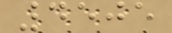4505
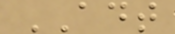ADT
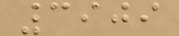3909
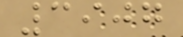3907
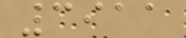3911
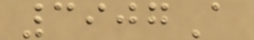3907A
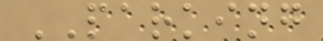PARKING
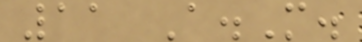11 A.M.
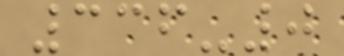336-0
